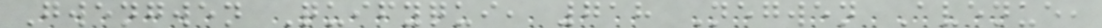Gwengwen Quifyqui, 718 Negwen Avenue,
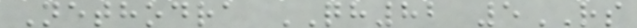Nethodra QH82 5RS
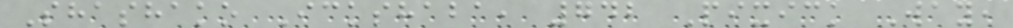Shashako Ickshaba, 742 Pixick Way,
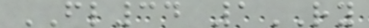FL34 1RY
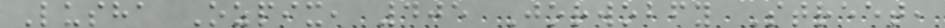Lusha Ozpix, 405 Jorwobfy Street,
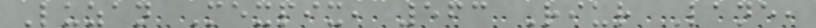Luzan Mexpix, 563 Riur Lane,
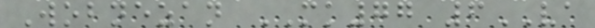Wobnezan MK77 6VA
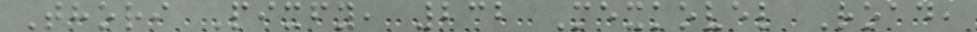Thori Pixfy, 232 Mexkovel Road,
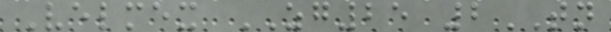Velmex ZG25 2TN
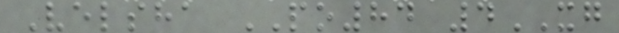Velsha PO84 4XG
